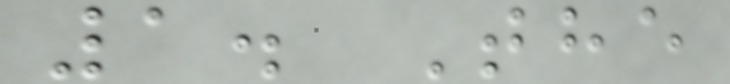1. The
